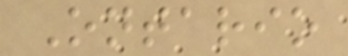Ontario
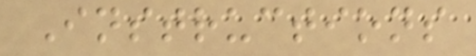Instructions
